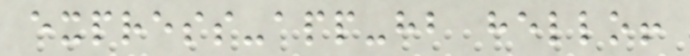express-app-hb hello!
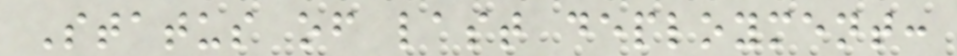Status of last deployment:
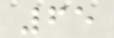65
